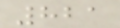821
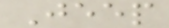Jeep
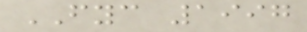FYC 1997
